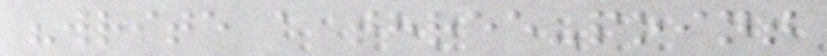"write a three-point
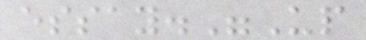essay."Up
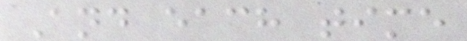And each time
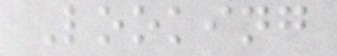Looking
